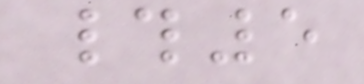#5
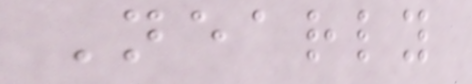Nearly
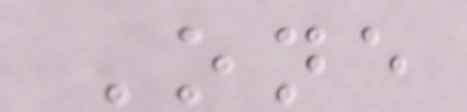One
